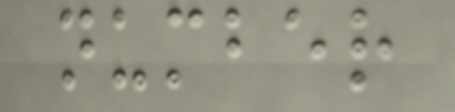number
